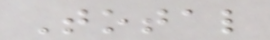Total
